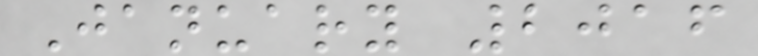January 2016
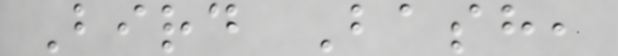Bird Bash,
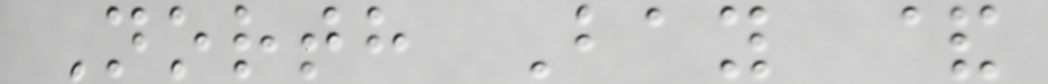North Bay &
